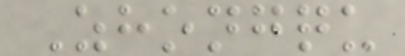Zhongqu
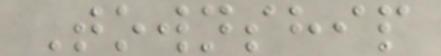Township
